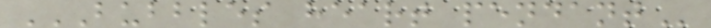BUBBLES HEART PENDANT
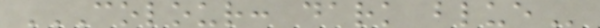COLOUR: DARK BLUE
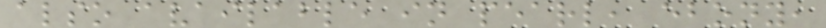also available in pearl, ebony,
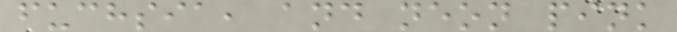fuchsia, and neon pink
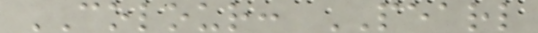COLOUR: PEARL
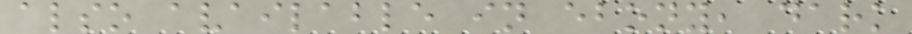also available in ebony, dark
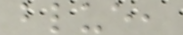blue,
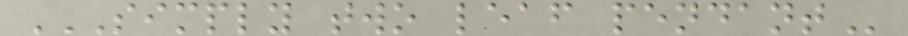SIMPLY TWO LEAF PENDANT
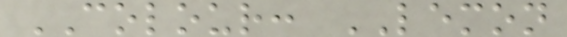COLOUR: LEMON
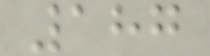187
